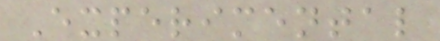Experimental
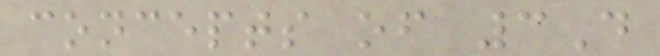concepts of 3D
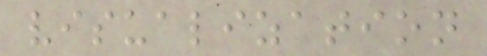visualization
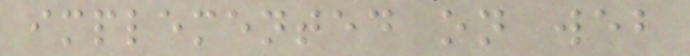implemented on web
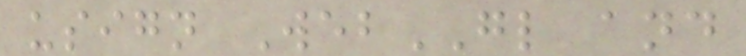usign WebGL and
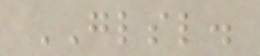GLSL.
